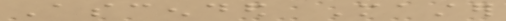Ascended Master
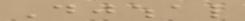Djwhal
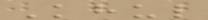Khul
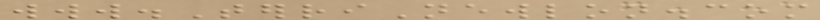www.TerriNewlon.com
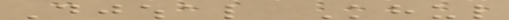Djwhal Khul
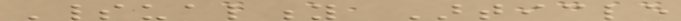Spirituality Article
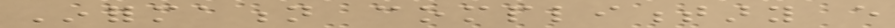Information complimentary every
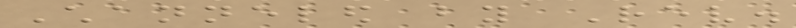Channeled by Rev.
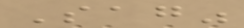Sag"
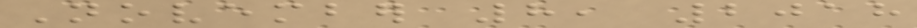November 8, 2018
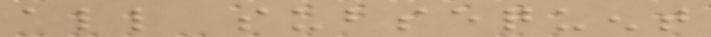all subsequent
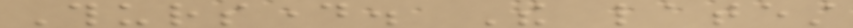Thursday. The latest
